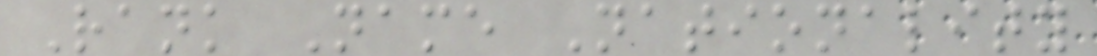Rank Name Nationality
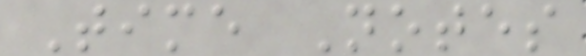Time Notes
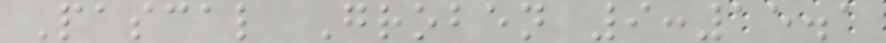Pascal Groben 9:15.1
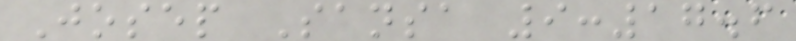Josep Sansa 9:17.6
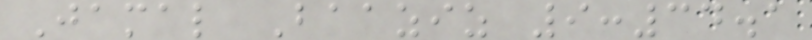Jamal Baaziz 9:34.1
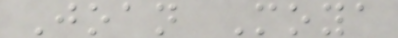Joan Moya
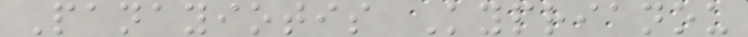Panayiotis Kyprianou
